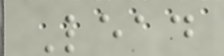Lead
